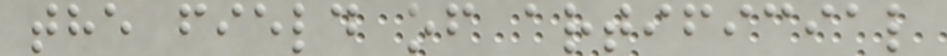the field of artificial
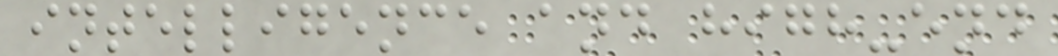intelligence and high-end
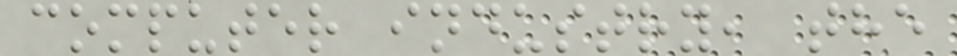computer industry, the
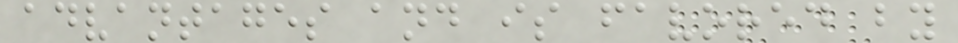advantages and is favored by
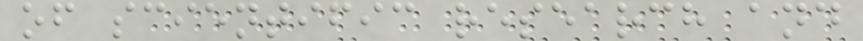of scientific research and
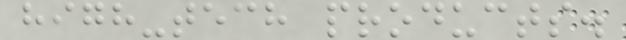high-tech products.
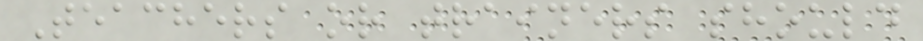Teachers or trainers should
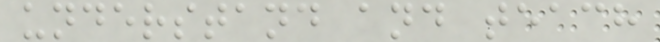understand and teach
